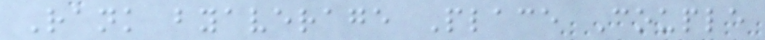Rank byaverage Place Couple
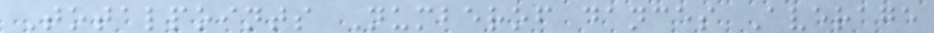Totalpoints Numberof dances Average
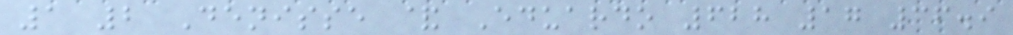1 2 Denisse & Eduardo 628 17 36.9
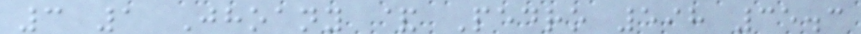3 1 Jhoany & Pedro 598 35.3
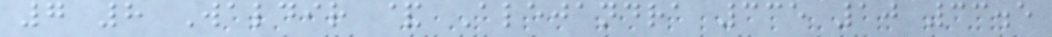7 8 Waldir & Alejandra 335 10 33.5
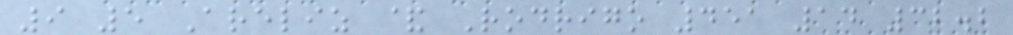9 5 Areliz & Rodrigo 451 14 32.2
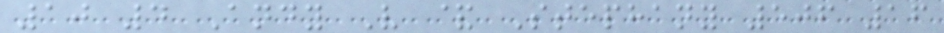10 4 Andy V & Stephany 506 16
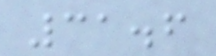31.6
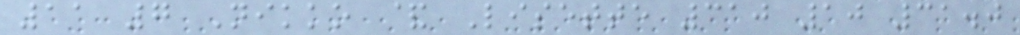11 7 Nikko & Lisette 310 10 31.0
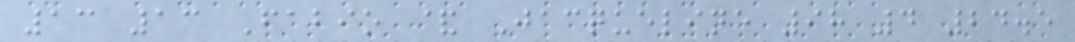13 13 Fabio & Jacqueline 98 4 24.5
